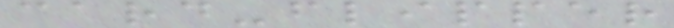card-flipper
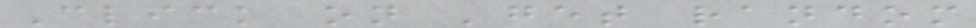Click on 'get random
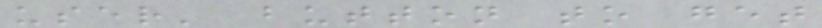user' button to get
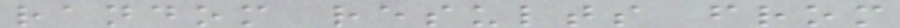random results from
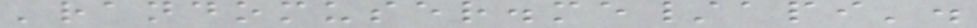'randomuser.me/api'.
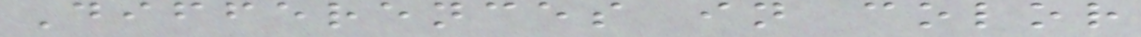Differences in color
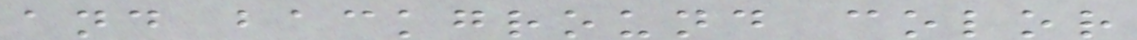and background color
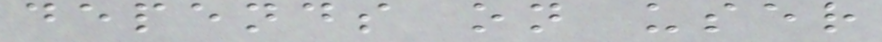depends on user
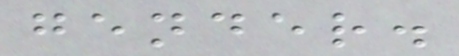gender.
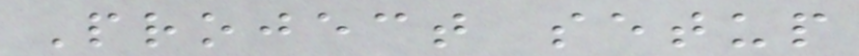Project setup
